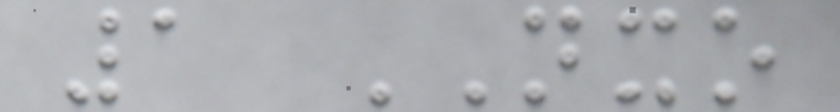1 NXO
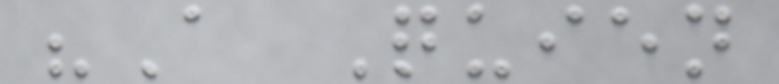"A Quien
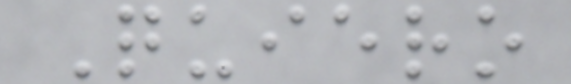Quiero
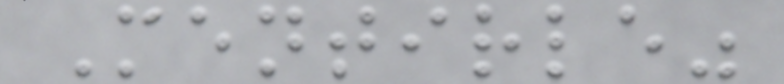Mentirle"
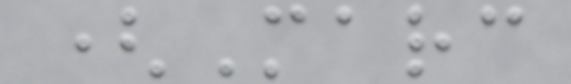(Marc
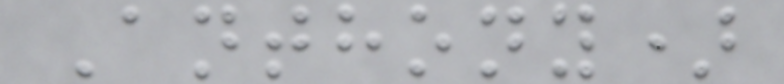Anthony)
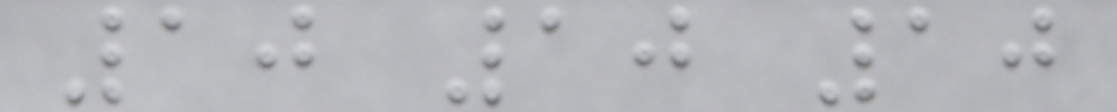10 10 10
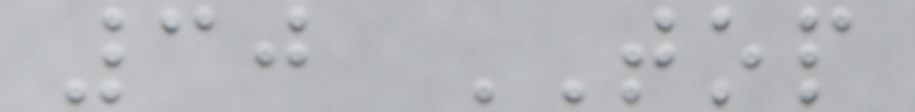30 TOP
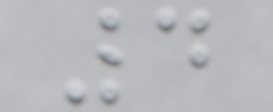4
